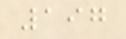197
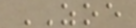ZOE
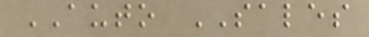AUTO SALES
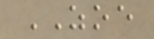ZOE
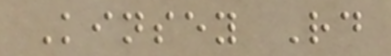Kinsey Rd
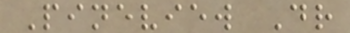Pineview Dr
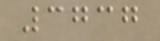3737
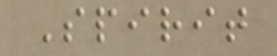Spirit
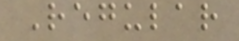Regular
